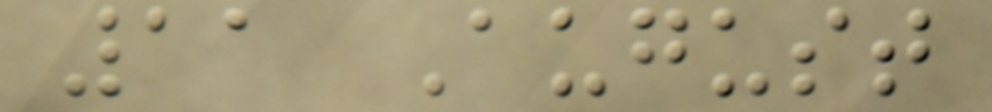11 August
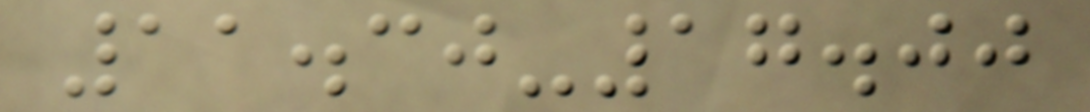11.30-17.00
